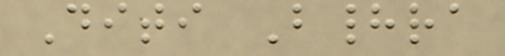Diti Bhadra
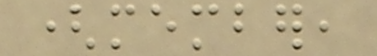(member,
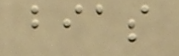bias
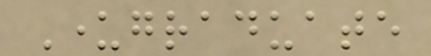Undergraduate
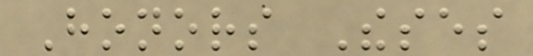Honors Theses
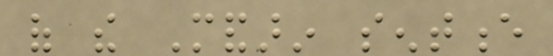of the Mandarin sentence
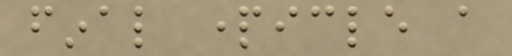final particle a
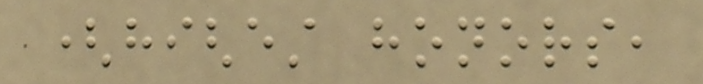(highest honors,
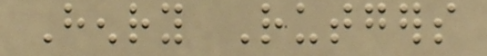Henry Rutgers
